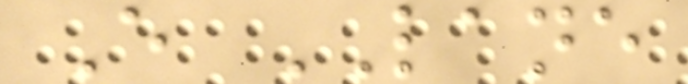E LANE
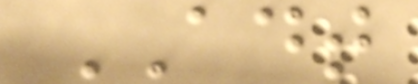ADT
